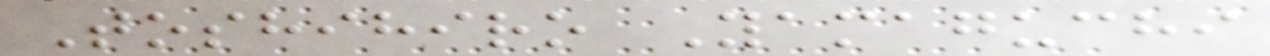Toshihiro Yamaguchi
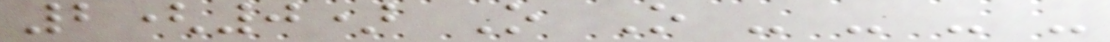2(0) O O - - - -
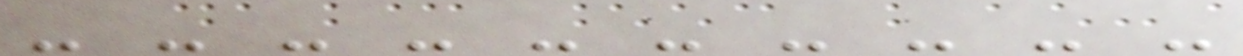- - - - - - - - - -
